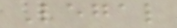Legal
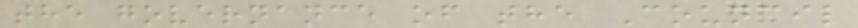the governance of the Council
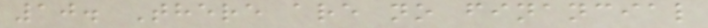10. There are no financial
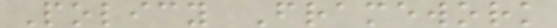Policy Framework
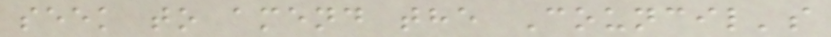seek to amend the Council's
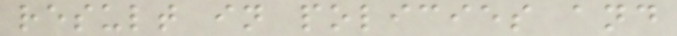result in policies and
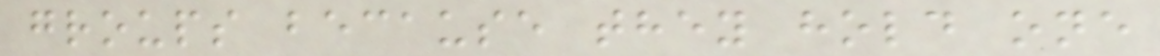groups because they hold one
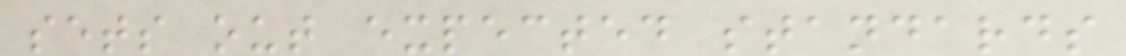sets out expected standards
